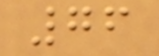76
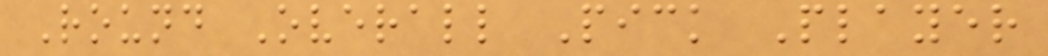Round Overall Pick Player
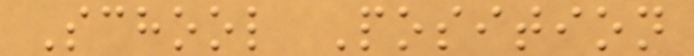School Position
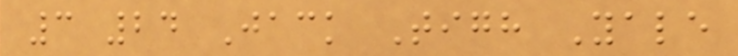3 24 Jack Tigh Yale
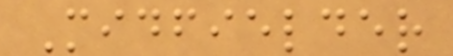Midfielder
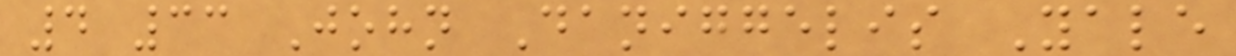4 33 John Daniggelis Yale
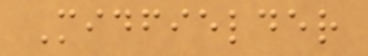Midfielder
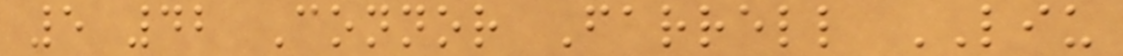5 42 Connor Farrell LIU
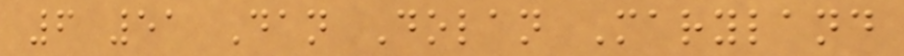6 51 Dan Dolan Maryland
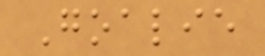Goalie
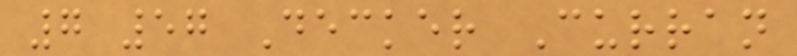7 57 Decker Curran
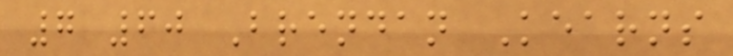7 60 Brendan Kearns
